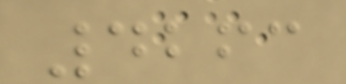4263
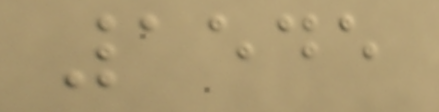1545
